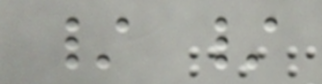/ /
